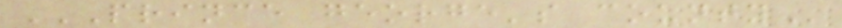PRINCE GEORGE'S COUNTY
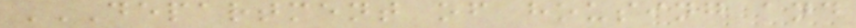DEPARTMENT OF HOUSING AND
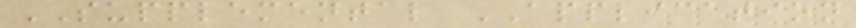SUPPLEMENTAL APPLICATION
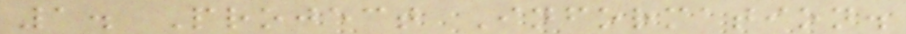1. Project Information.
